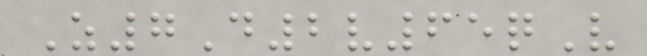Z7D2v65qV
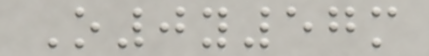O0y57m
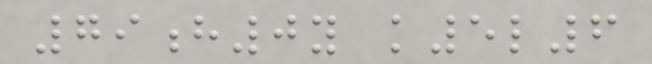79h0y k5l6
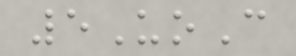5UoC
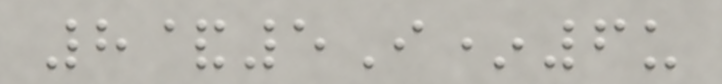8&5I*6u
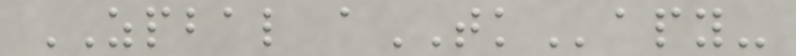ZPBAL aTKapy-
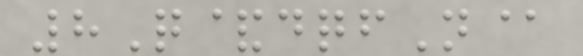8Q&dqfN@
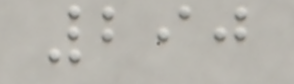290
